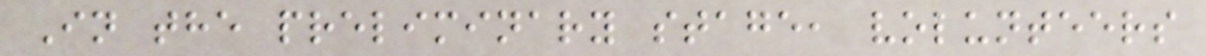In the preliminary stage, volunteers
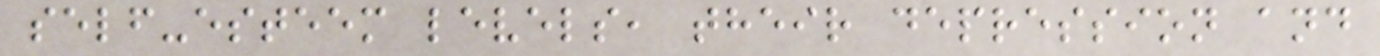self-esteem levels, their depression and
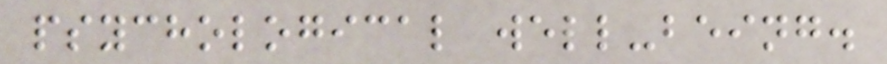psychological well-being.
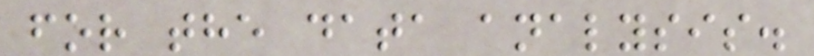for the data analysis.
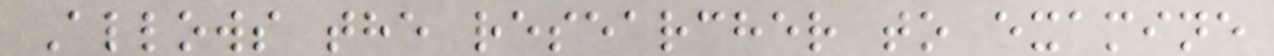Allows the researcher to examine
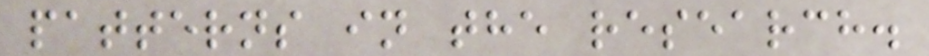patterns in the research.
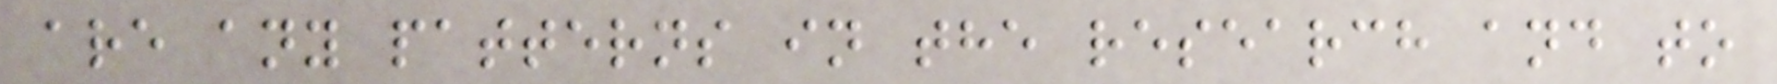are any patterns in the research and to
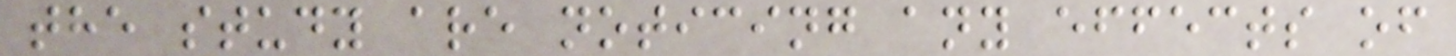the study are noticing any effects of
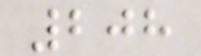208
